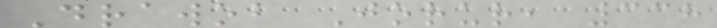Drawob Jorur, 338
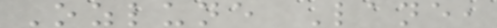Ozlune Lane,
